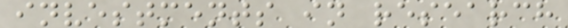investments in research
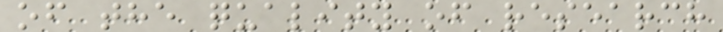of the quality of research
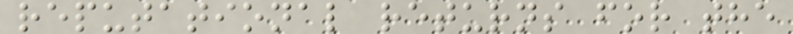reputational returns for the
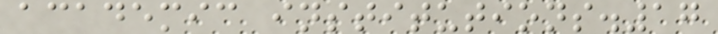academic institutions.17
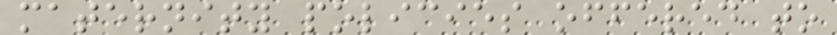maternity policies offered to
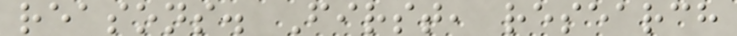reasons. First, research
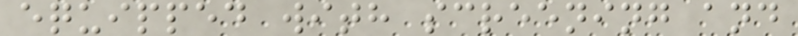equipped with screening and
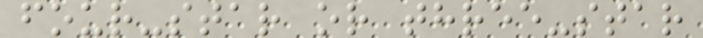four-star or three-star
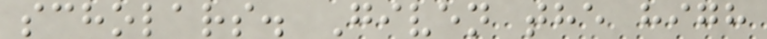scholars. Given the high
